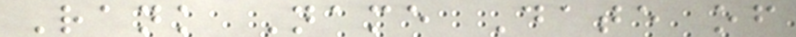Rank Name Date of
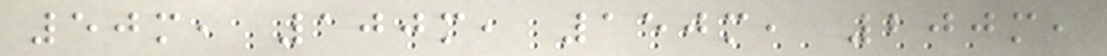50m, 100m, 150m, 200m,
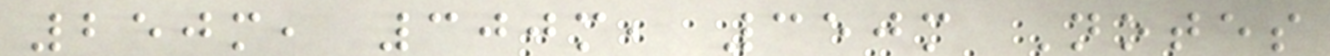250m, 300m, 350m Notes
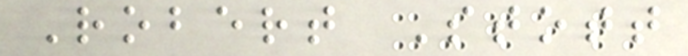Robert Stott
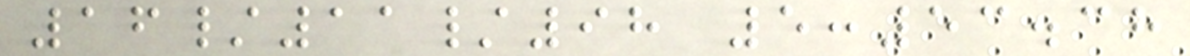16/11/98 5:53.38
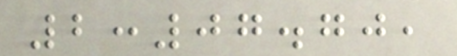2:07.70,
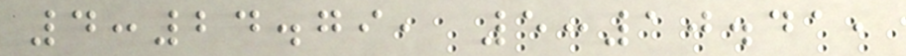4:24.79, 5:10.41,
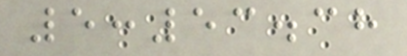5:53.38
